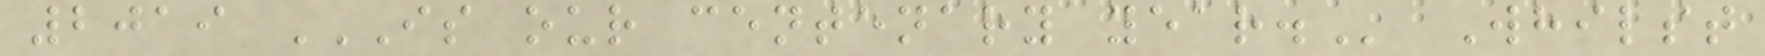2019 IS OUR CENTENARY YEAR. Whilst
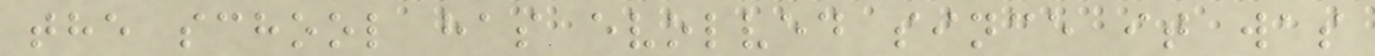the school has evolved since it was
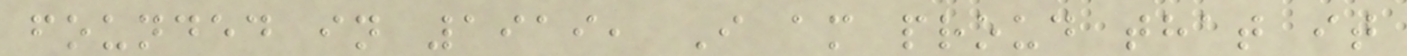founded in 1919, I am proud that it
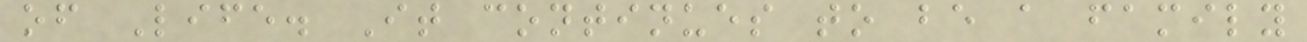of Life. It continues to be a family
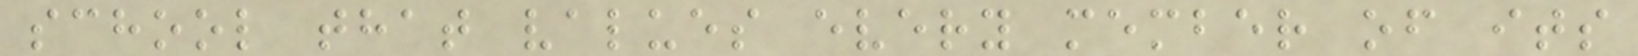school that values every member of its
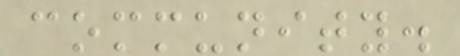community.
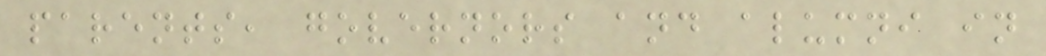parents, governors and alumni in
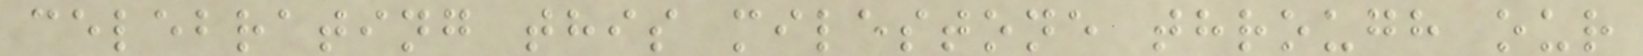celebrating this milestone through our
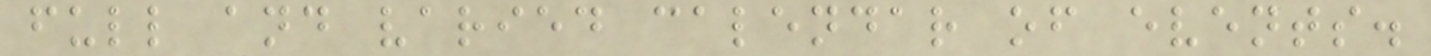full and varied calendar of events.
